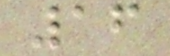16
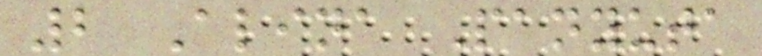2 Alina Panyuta
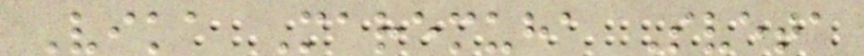Vika Maremuha Sveta
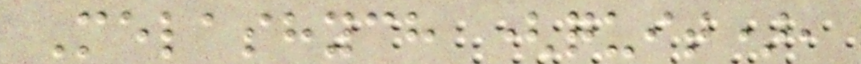Melashych (quit),
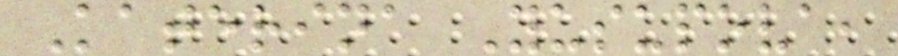Katerina Yusupova,
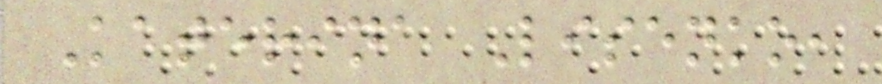Katerina Lisenko,
